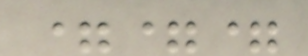===
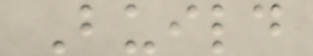Build
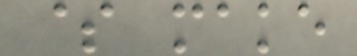$ make
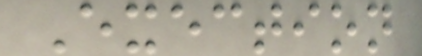Exection
